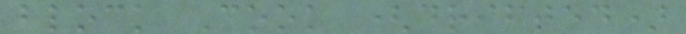block Cook (drifted)
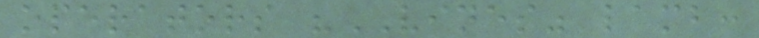operators "VINES" lamb:
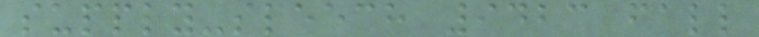supply-speech 9423 fall
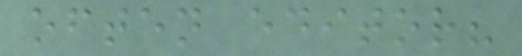often editor?
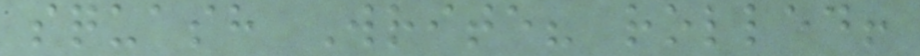squash Write? rolled!
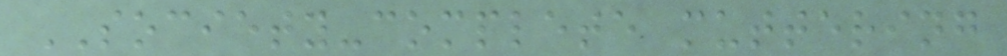SOCIETY-complete muttering
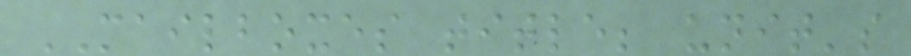MAILBOXES title; unit's
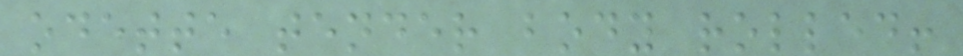odette tender body rolled!
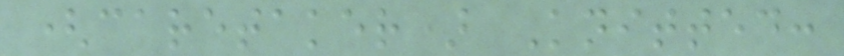(caretaker) Knitted:
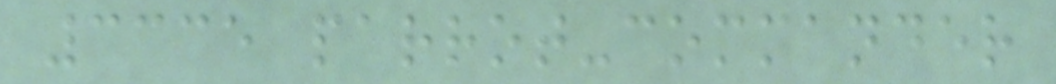3335 parrot-commander
